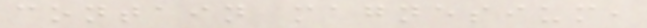contain magnesium,
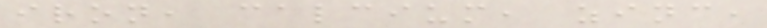iron, calcium, zinc,
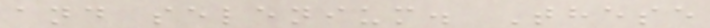and selenium. These
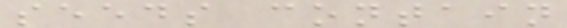seeds contain
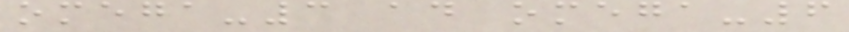omega-3 ad omega-6
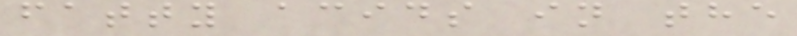fatty acids in the
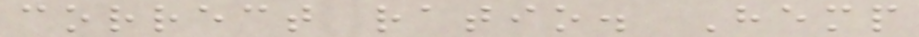correct ratio. Hemp
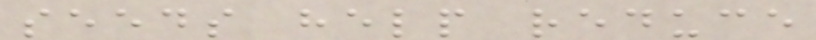seeds help reduce
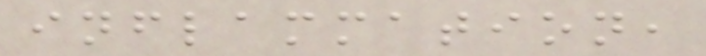inflammation,
